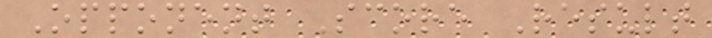Opponent Score Result
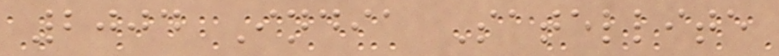2004 India Satellite
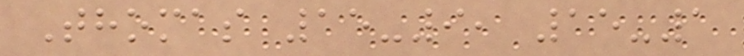Thomas 15-9, 15-1
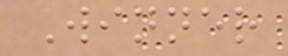Winner
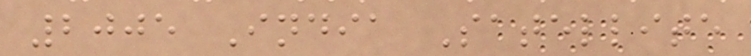2005 India Satellite
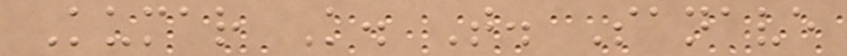Kumar K. T. Sanave
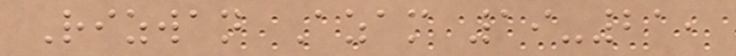Rizwan Azam 19-21,
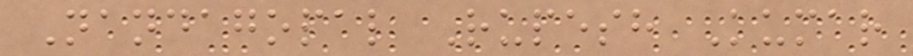Nandagopal Rupesh Kumar
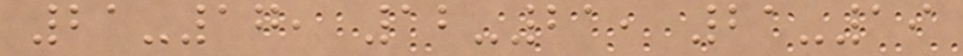21-17, 12-21, 21-19
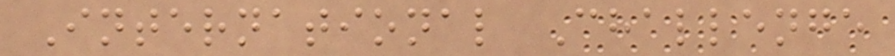International Challenge
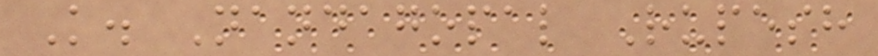K. Nandagopal Rupesh
